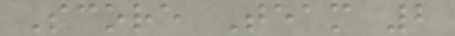Score Team 2
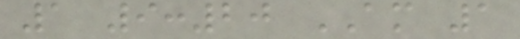1 9:20 AM 1
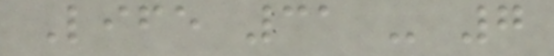Life 31 - 7
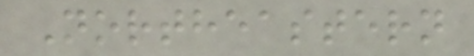Northeastern
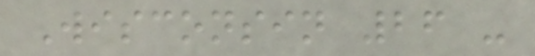Wisconsin 26 -
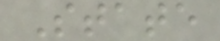State
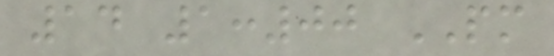14 1:00 PM
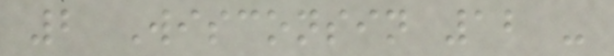2 Wisconsin 12 -
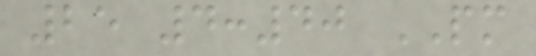25 4:40 PM
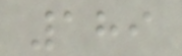189
